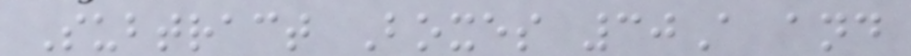Subtract Boxes 30A and
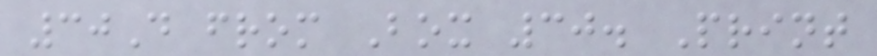30D from Box 30. Print
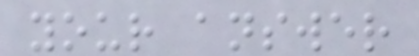your answer
